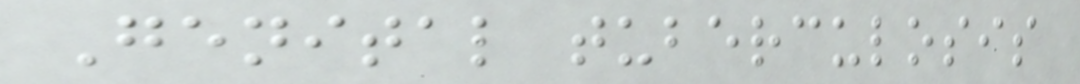Genital tuberculosis
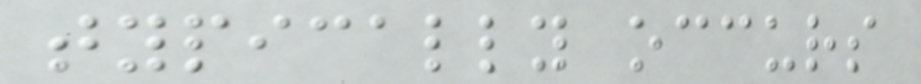typically occurs
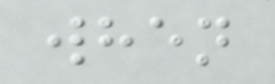when
